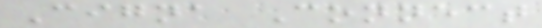Cigna Connect
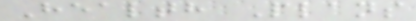Health Plans
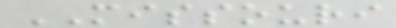MISSOURI
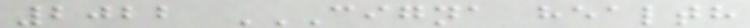2022 CIGNA HEALTH
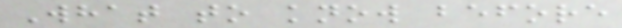What to know before
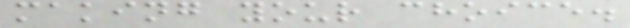making your choice.
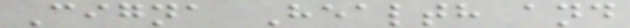Cigna Health and
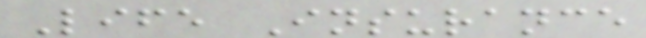Life Insurance
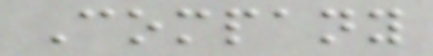Company
